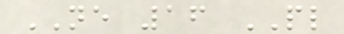NE 16 PL
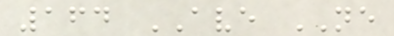164 AVE NE
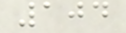104
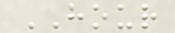HOUR
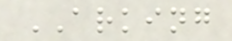ARKING
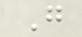G
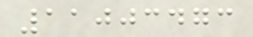11003473
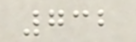732
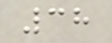38
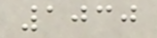1030
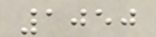1050
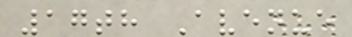17th Avenue
